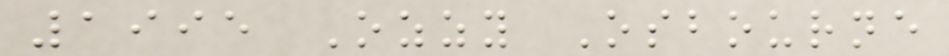1995 Ozzy Osbourne
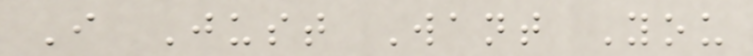I Just Want You
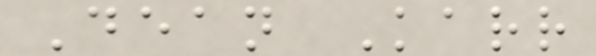Dean Karr
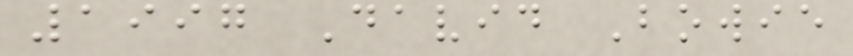1997 David Bowie
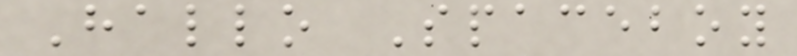Hallo Spaceboy
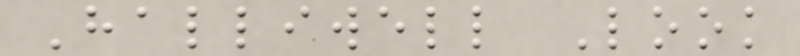Halliwell Look
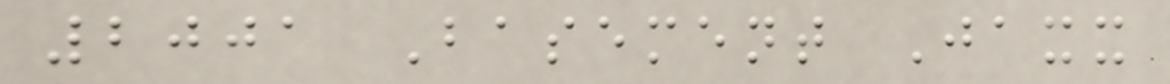2001 Basement Jaxx
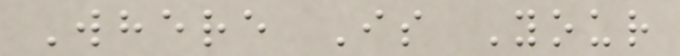Where Is Your
